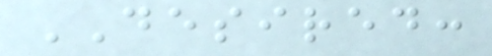DESIRED:
